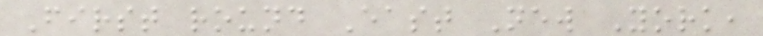First round East New York,
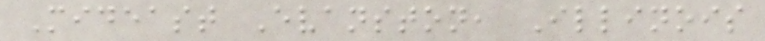Mideast Evanston, Illinois
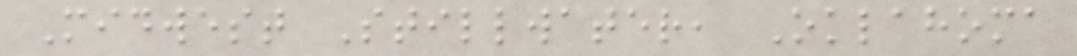Midwest Stillwater, Oklahoma
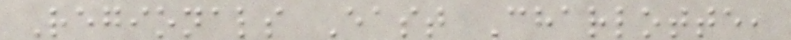Regionals East Charlotte,
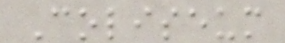Coliseum
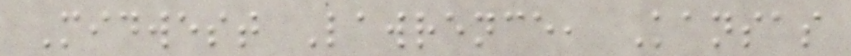Midwest Lawrence, Kansas
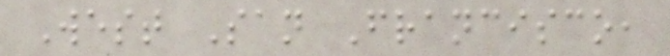West San Francisco,
